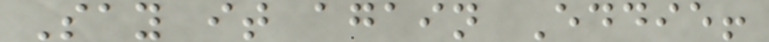Say it again Eddie!
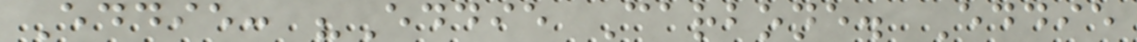Eddie: "Eddie Carbone. Eddie
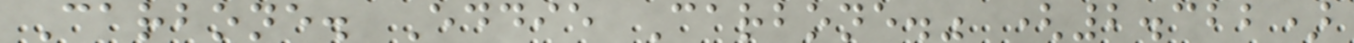Carbone. Eddie Carbone." (2.322)
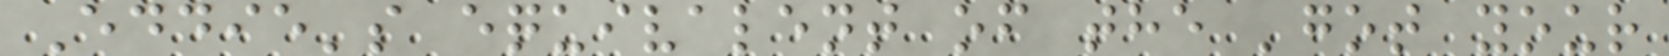Eddie's equivalent of the 'got your
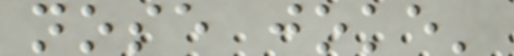nose joke'
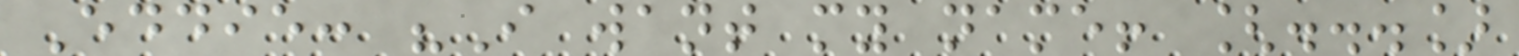Eddie: "I want my name! [...]
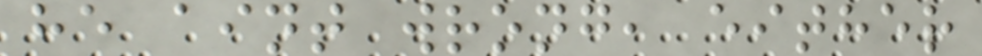he aint wrong, either
